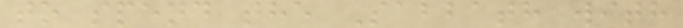to spend the Sabbath with
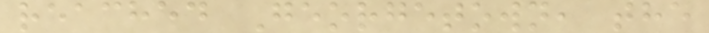reached Georgetown, the
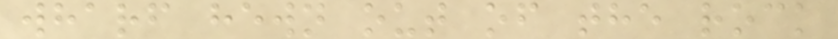wharf hewn out of the rock
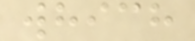which
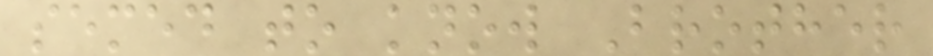semed to know Brother
